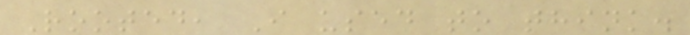Rooted, I used to think.
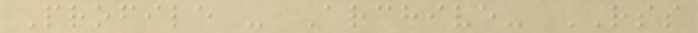Profile - Archive- RSS
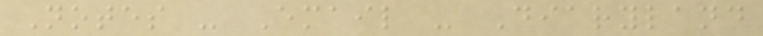Notes - Email - Diaryland
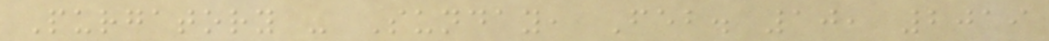Purgatory - Sunday, Feb. 10, 2019
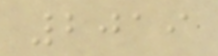2019
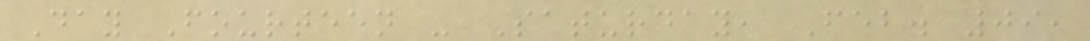Day Fourteen - Saturday, Feb. 09,
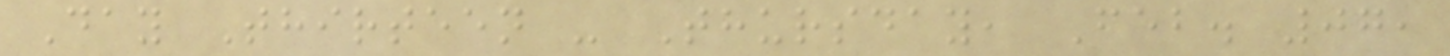Day Thirteen - Thursday, Feb. 07,
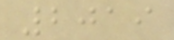2019
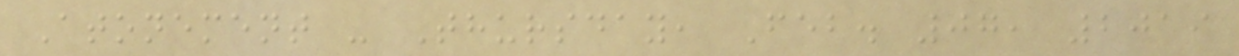Atonement - Thursday, Feb. 07, 2019
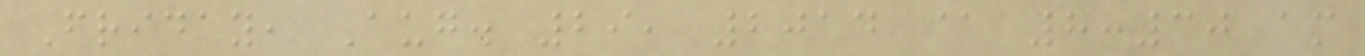Friday, Aug. 29, 2014 @ 8:30 am
